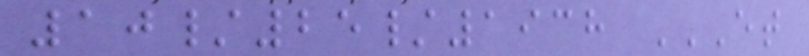10/25/1938 ET
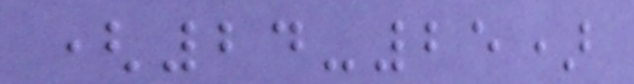(24-25)
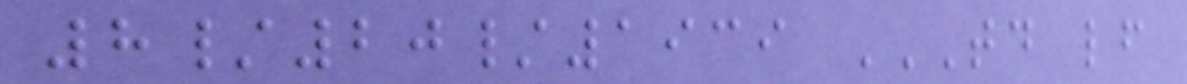8/20/1939 TD LF
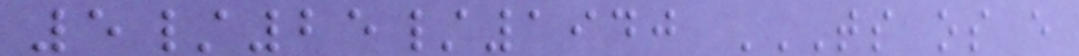5/25/1940 TS OS E
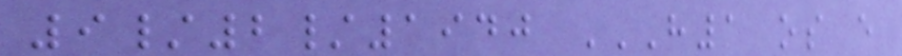9/2/1940 H1 OS E
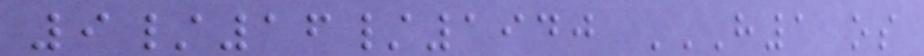9/16/1940 H1 OS
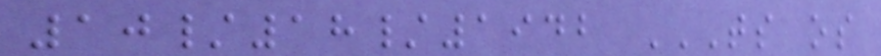10/18/1942 TS OS
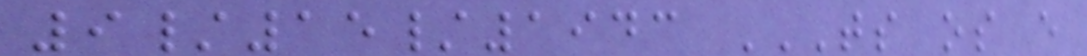9/15/1943 TS OS E
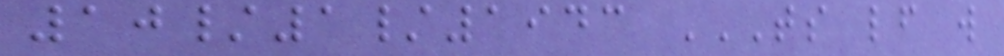10/1/1943 TS LF W
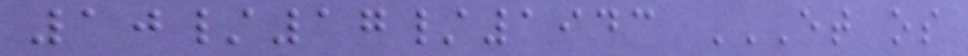10/17/1943 ET OS
